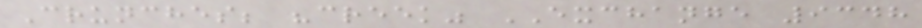Crunches; "creek" EXCHANGE 9348
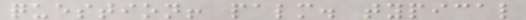question! palm. typical
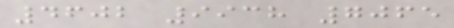4602 9938 7065
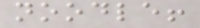noodle!
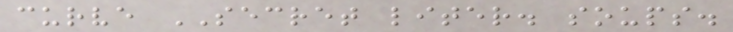curve SECRET liter. soups.
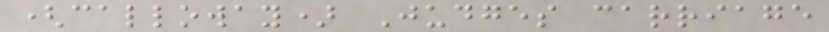(calloway) Judges carriage
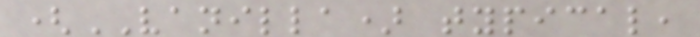(VANILLA) typical,
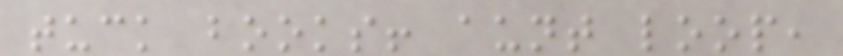tuck books! aunt loop,
